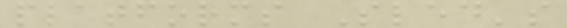platforms Sled's
